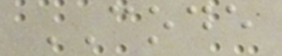CODE
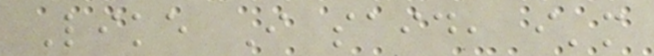Like I said, i'm
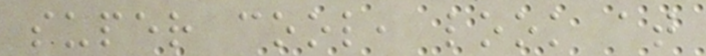super cool, look at
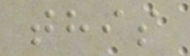this
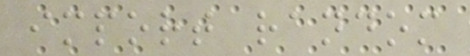import random
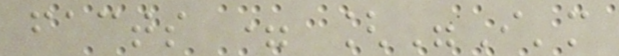facts = ["I'm
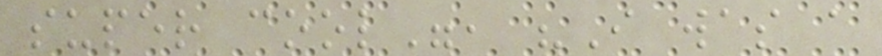super cool", "I was a
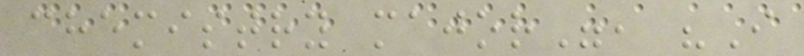chemistry major", "I
